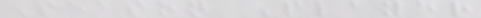Season Player
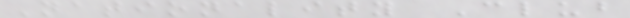Nationality Club
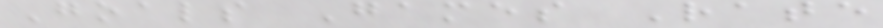Goals Games Rate
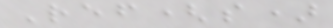Ref(s)
